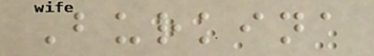Burkina
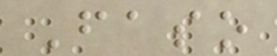Faso
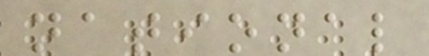national
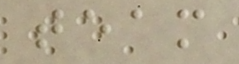team
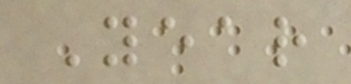Year
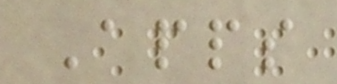Apps
